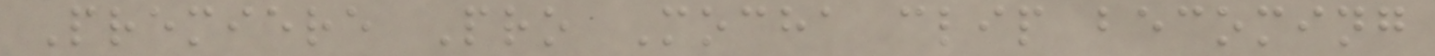Premiere Pro Mocha clip becoming
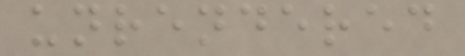unrendered
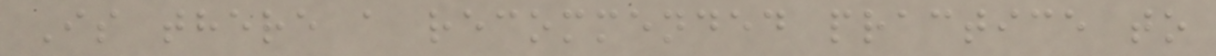Is there a recommended practice to
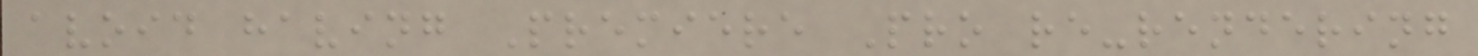avoid having Premiere Pro re-rendering
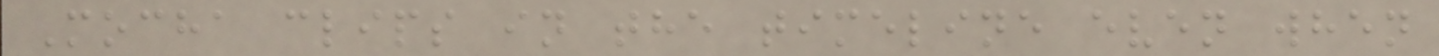Mocha clips in the timeline even when
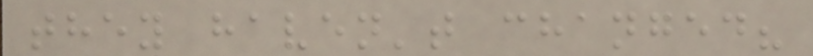they haven't changed?
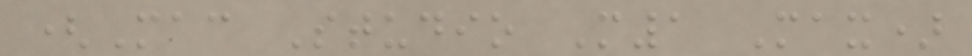(Mac Studio M1 Max)
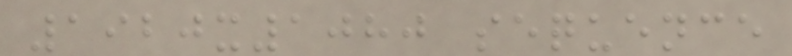1920x1080 sequence
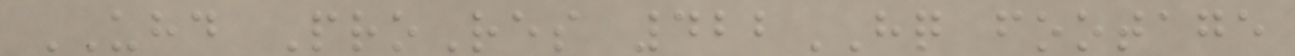UHD ProRes 422HQ footage
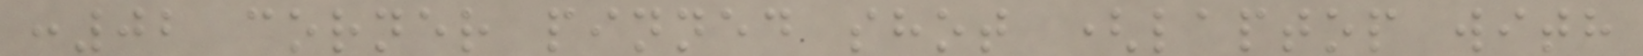:02 corner pinned shot (laptop with
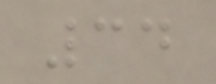34
